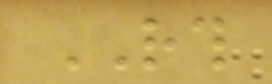RTH
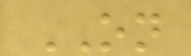ON
